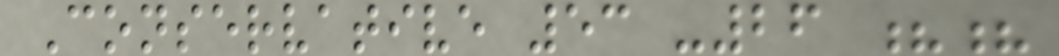Conservative 53 -26 ??
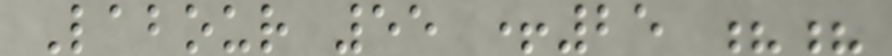Labour 55 +25 ??
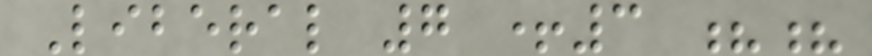Liberal 7 +3 ??
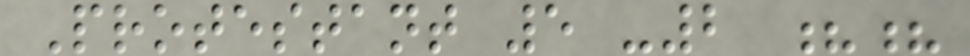Protestant 5 -2 ??
